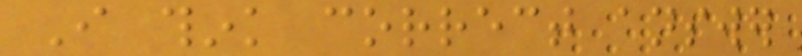I think correct answer
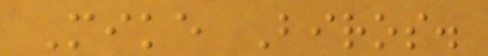Mike Biros.
